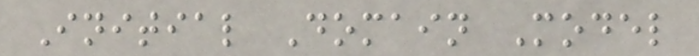Initial Domain Model
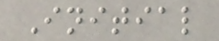Initial
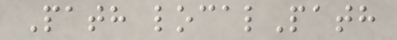Path localPath
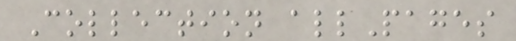Collection allPages
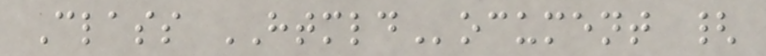Class HTMLDocument {
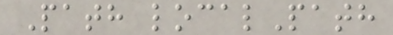Path localPath
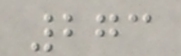273
